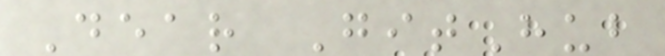Dear GitHub
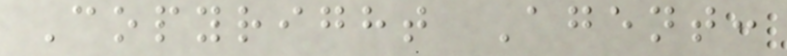Copyright Agent:
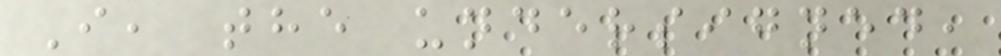I, the undersigned,
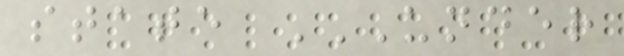state UNDER
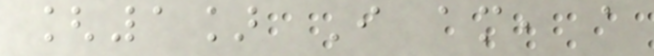[1] I am, a
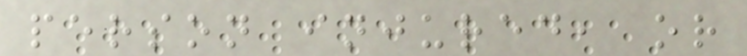person injured, or
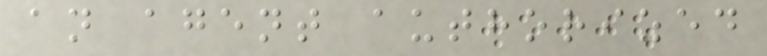an agent authorized
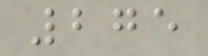275
